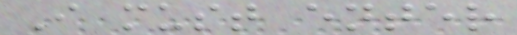I must enter
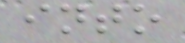into
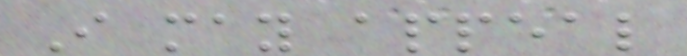I may appeal
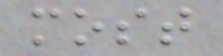most
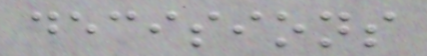decisions
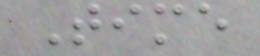Time
